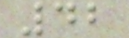42
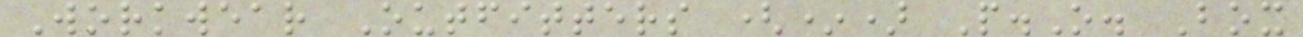Workwear Outfitters (*) P.O. Box
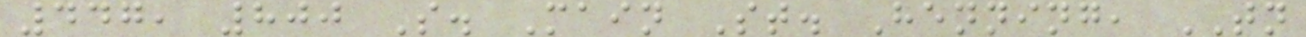447, 800 S. Main St. Henning, TN
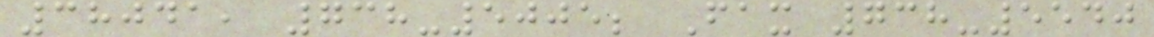38041, 738-5005; Fax 738-5540
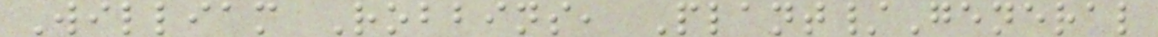William Robbins, Plant/General
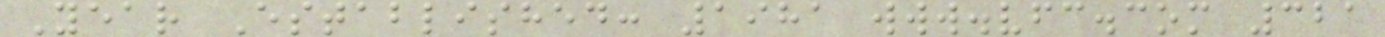Year Established: 1981 www.vfc.com 321
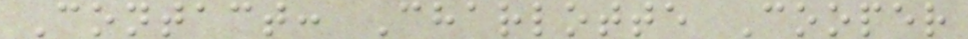Contact: Charlotte Cooper
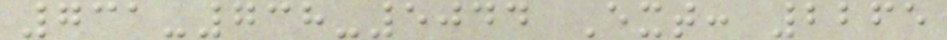731-738-5044 Ext: 2265
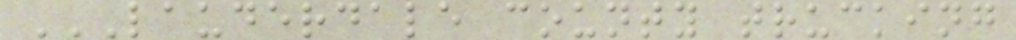LAUDERDALE COUNTY TRUCKING
